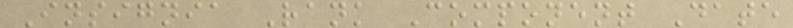Insignia Rank Component Date
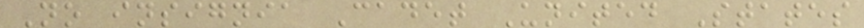No insignia Cadet United States
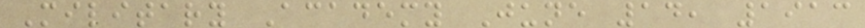Military Academy June 14, 1913
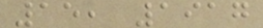15, 1917
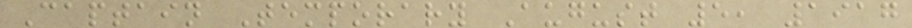Captain Temporary August 5, 1917
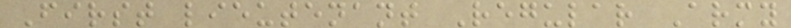First lieutenant Regular Army
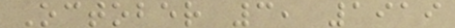October 3, 1919
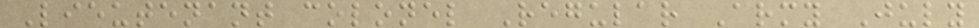Lieutenant colonel Regular Army July
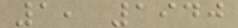1, 1940
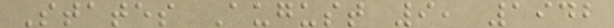States August 9, 1942
